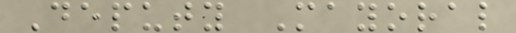Deputy Mayoral
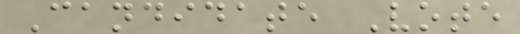Candidate Vote
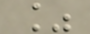%
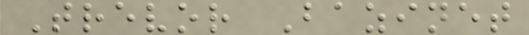Trevor Bazinet
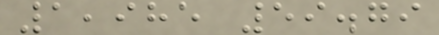1,985 59.79
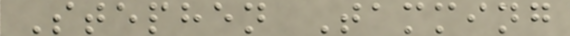Stephen Tamming
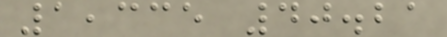1,335 40.21
